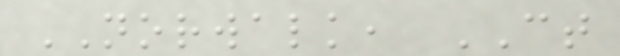NORWALK, CT
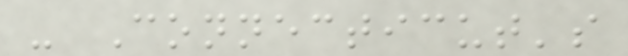- Connecticut's
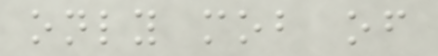only mob of
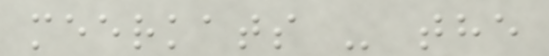meerkats - the
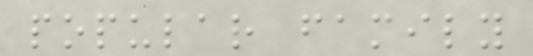popular family
